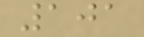101
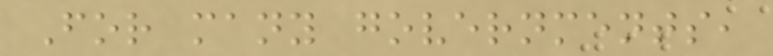For many governments,
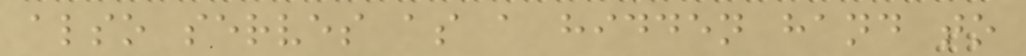also serves as a hidden hand to
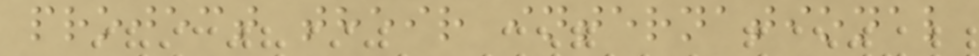project their international
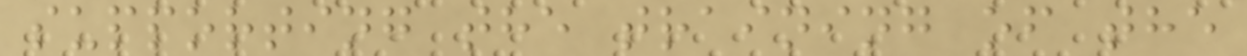supporting the training of the
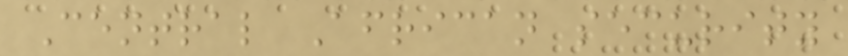Central African security
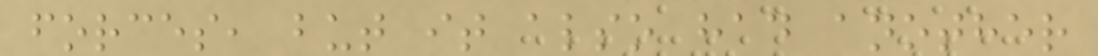forces, but it also had another
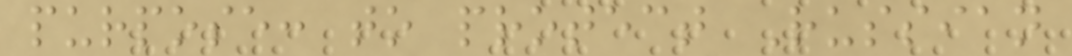purpose: to protect Russian
